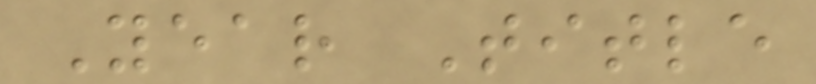Year Title
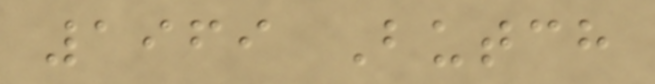1969 Butch
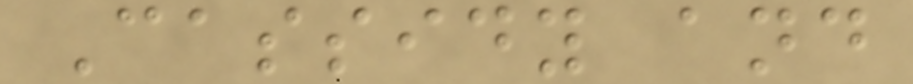Cassidy and
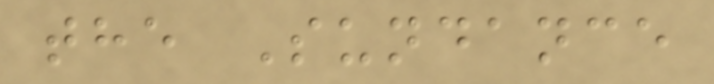the Sundance
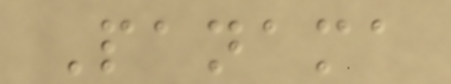Panama
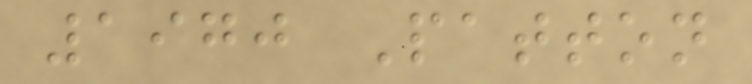1970 Patton
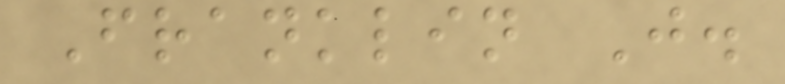Franklin J.
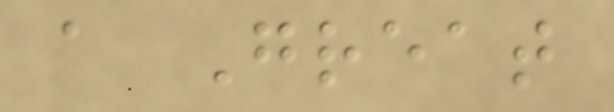a Great
